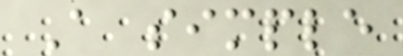A simple
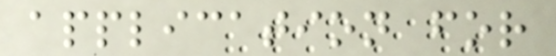application for
